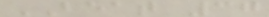BEAT 37
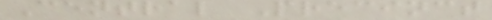Central Precinct
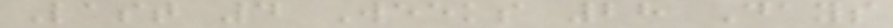Last 4 Weeks 28 Days
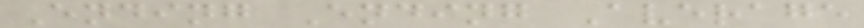Ending Ending Average
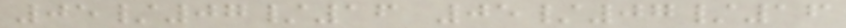05/07/16 05/07/16
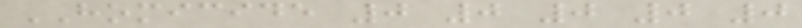HOMICIDE 0 0 0 0 0
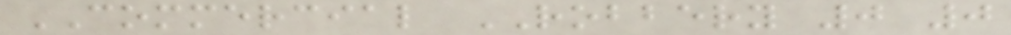COMMERCIAL ROBBERY 0 0
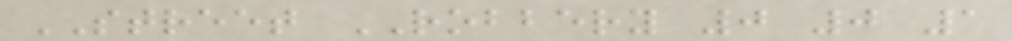STREET ROBBERY 0 0 1
